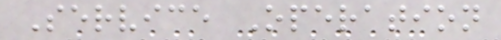Service Operation
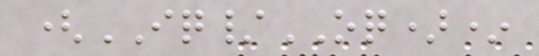(IQ/OQ)*
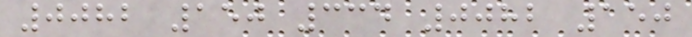0082 150 334 0082 150
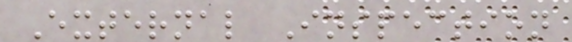External Inspection
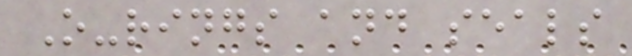O-rings and seals
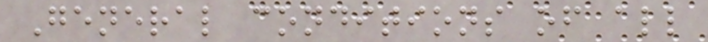General conditions of all
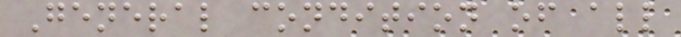General condition of all
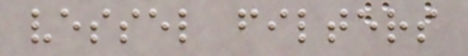vessel filters
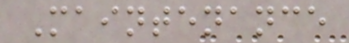Maintenance
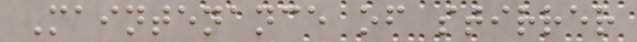Maintenance of stirrer
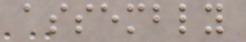assembly
